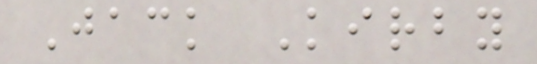Jack Kirby
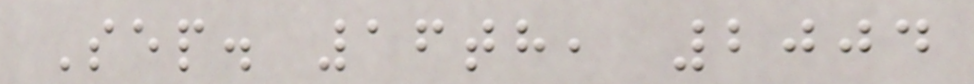Sep. 16th, 2004
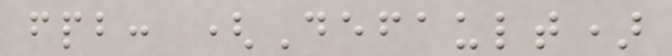fpb: (Default)
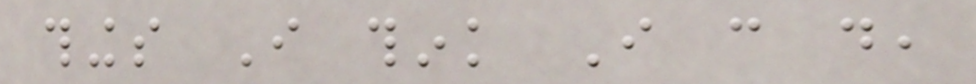things I think I can do,
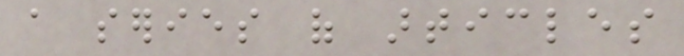a series of articles
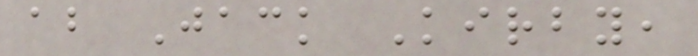about Jack Kirby,
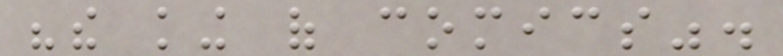"the king of comics".
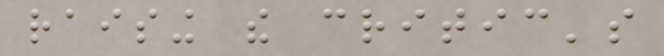raising the critic's
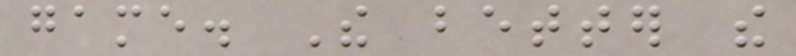game. The better the
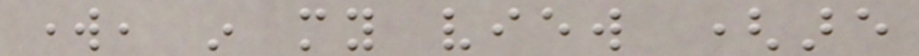work, in my view (are
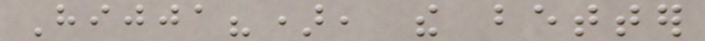Hijja?), the better
